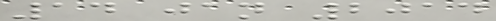14 jan 2014
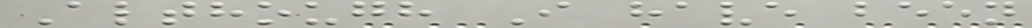Although I have been
